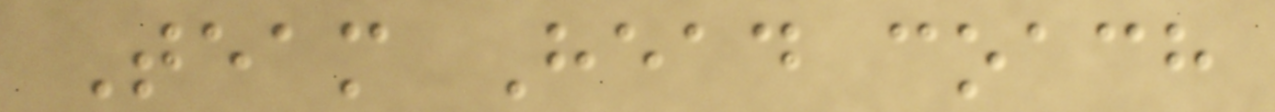Team Head coach
